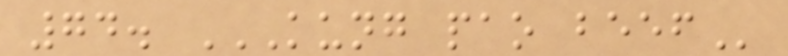74. KUNG PAO BEEF
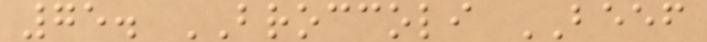75. BROCCOLI BEEF
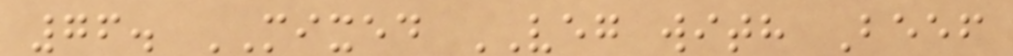76. MIXED VEG with Beef
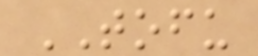TOFU
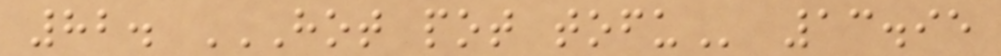82. HOT POT TOFU 13.95
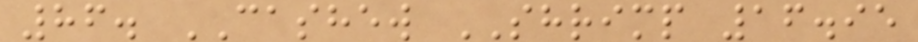86. CASHEW SHRIMP 16.95
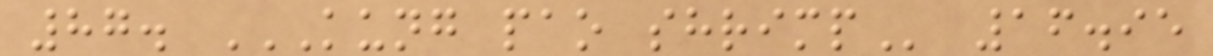87. KUNG PAO SHRIMP 16.95
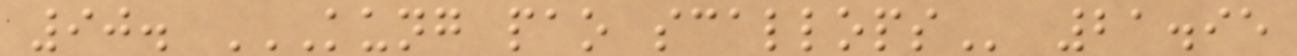90. KUNG PAO SCALLOPS 21.95
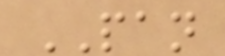PAN
